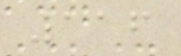116
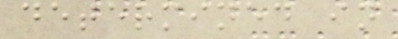determined in
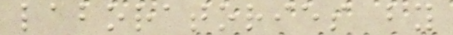laboratories by
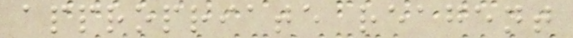appropriate reagent
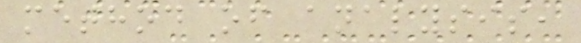method of analysis,
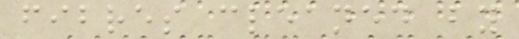fibres cleaned by
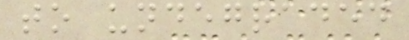to undegraded
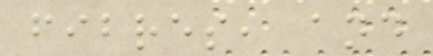fibres, and
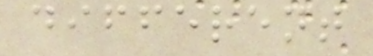different
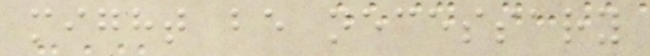might be necessary
